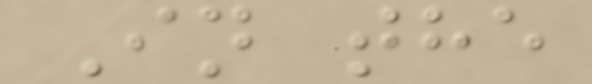In the
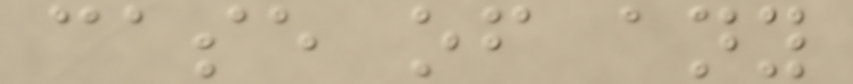case of any
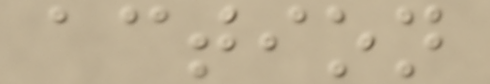action
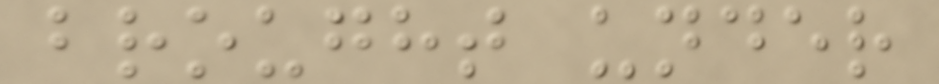brought under
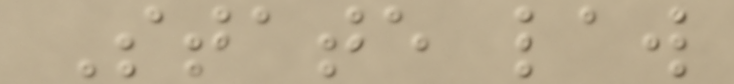State law
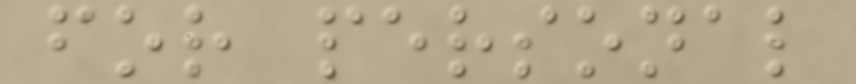for personal
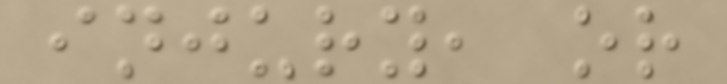injury, or
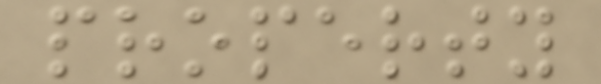property
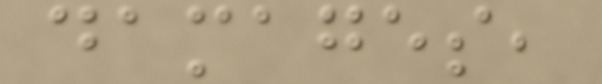damages,
